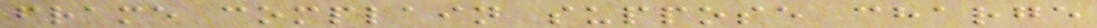frame complain suppose charge
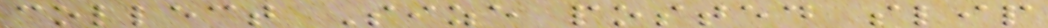collect Size posted slip
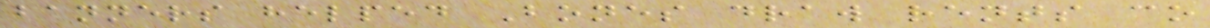banners helped Bones draw rents co
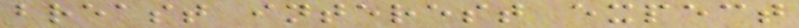breast interest expect
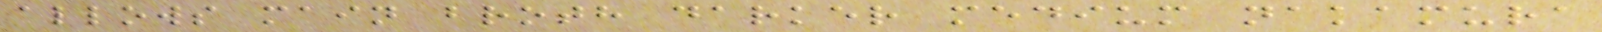allows main broth darker medium nakamura
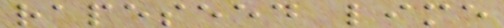rapeseed lime
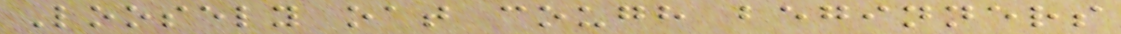Loosely oat cough beginners
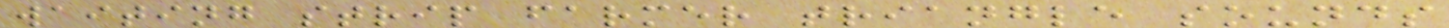waiting strip farmer triangle sounds
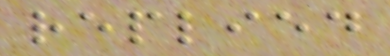replied
